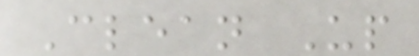Clean Up
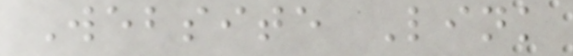Website Link
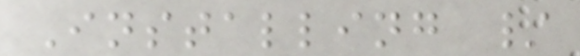Installing /
